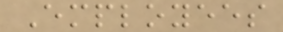Employees
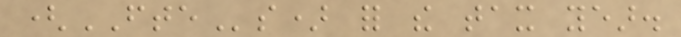(FTEs) for the tax year.
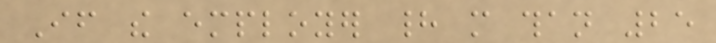If the employer had more than 25
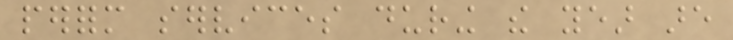perform services during the year are
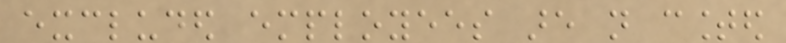excluded employees are not counted
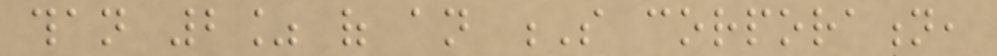than 2% of an S corporation,
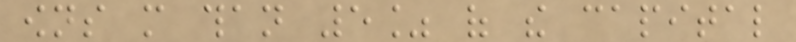owns more than 5% of the capital
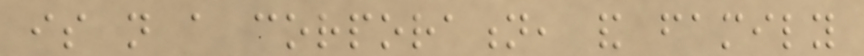is not a corporation, and family
